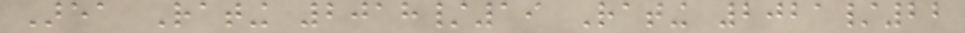Area Rating 2018/19 Rating 2021/22
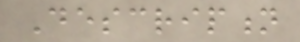Description
